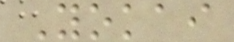Yokai
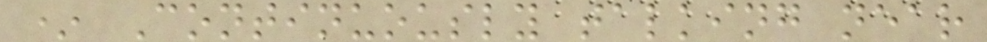* Continuously talking near
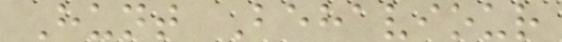Hunt Behaviour
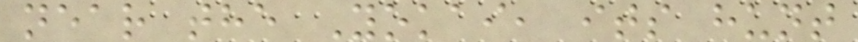near the Yokai, its hunt
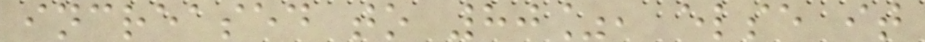increased to 80%, else it
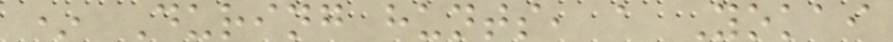* During hunts, a Yokai
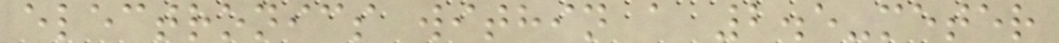electronics within a 2.5-meter
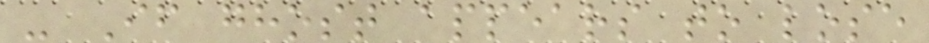- If ghost appears to lose
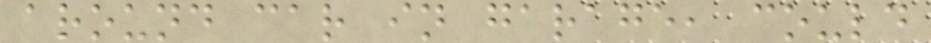around car in garage, could
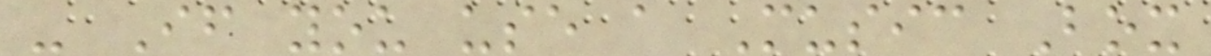- If you use a Music Box
